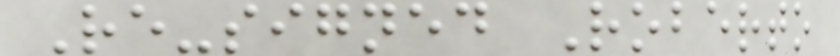Re-signed Roberto
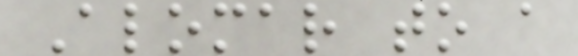Alomar to a
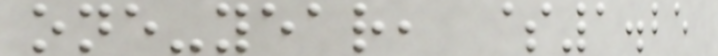one-year, $1.25
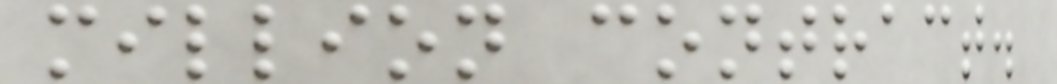million contract.
